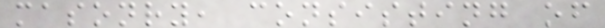masonry, consisting of
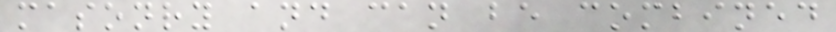masonry and can be combined
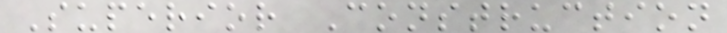Superior Construction
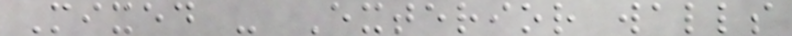Mixed - Exterior walls
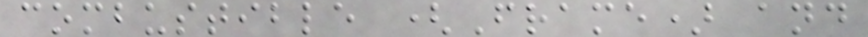combustible (Frame) and
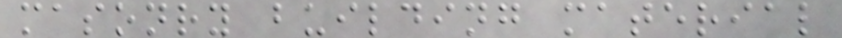masonry building material
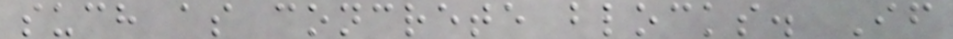such as concrete blocks. If
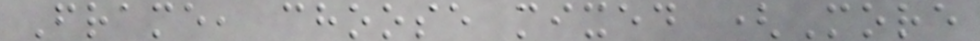Frame, choose mixed (More
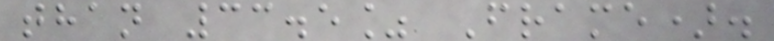than 33.5% Frame).
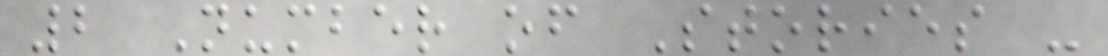2 Number of Stories -
